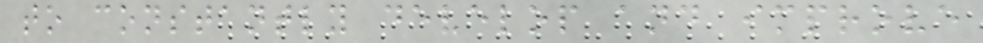to constantly develop and improve
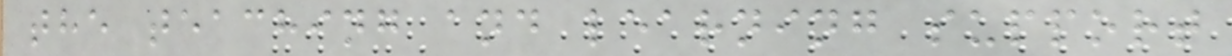the teaching and learning support
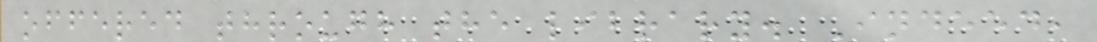offered through the library. Indeed,
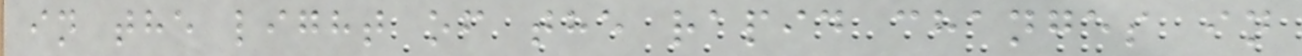in the light of the rapid changes in
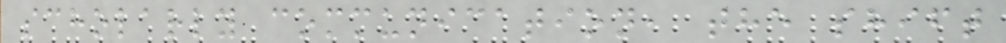scholarly communication, the shift
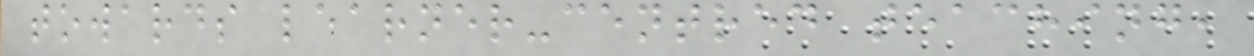towards learner-centred teaching,
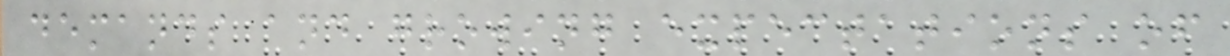demands and growing expectations of
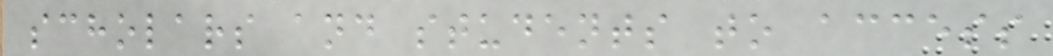scholars and students to access
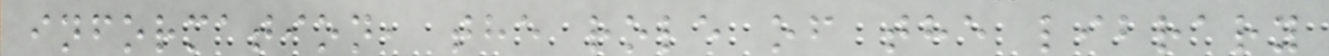information, the role of the library
